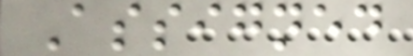Assigned
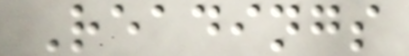Readings
